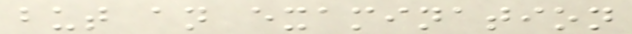but an examination
